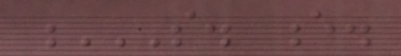S. E.
